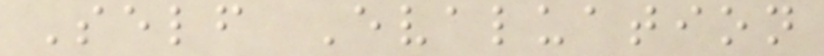Self Evaluation
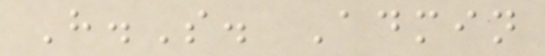H.S. Admin
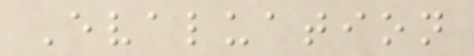Evaluation
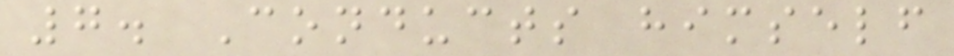7. Conducts himself
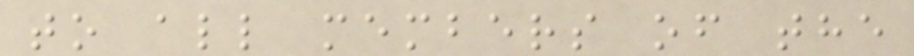to all members of the
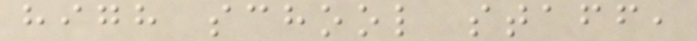high school staff,
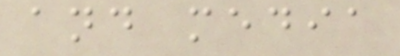and media
